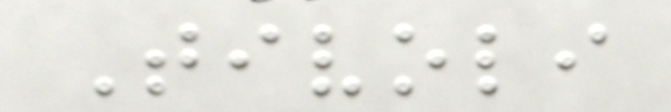Tivoli
